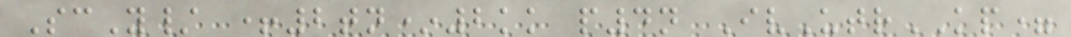ScY/ +2tn*2kk p4n IvUtrKP=
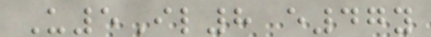U5Il8 e47y
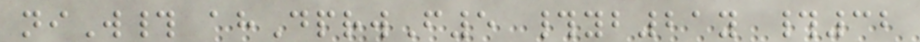niW# ahDprwF5 #yb21y #32
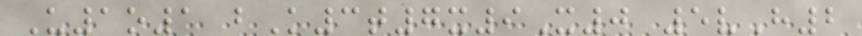U1o1 bK3t7x9X0 5vH2
